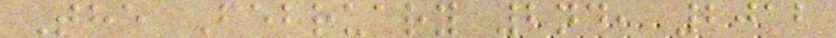The February 2nd, 2012
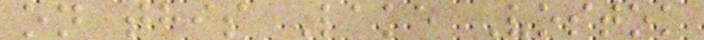on this Lake Vostok
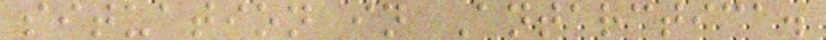situation in Antarctica.
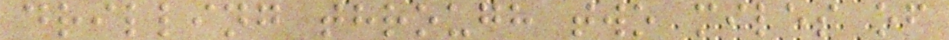drilling through two miles of
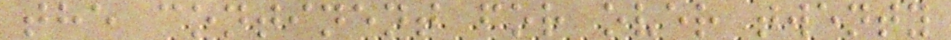the continent for over twenty
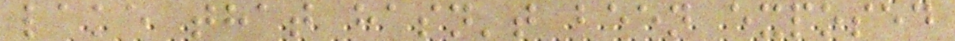lake that hasn't been exposed
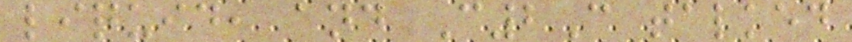liquid, and C2C talked
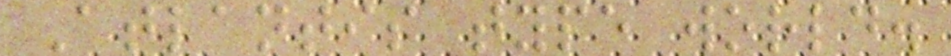Atlantis type world.
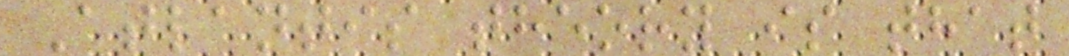Atlantis theory is that
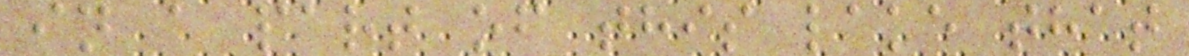in a part of this lake that
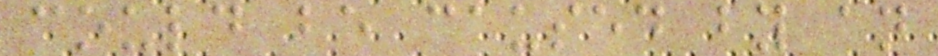could be caused by an
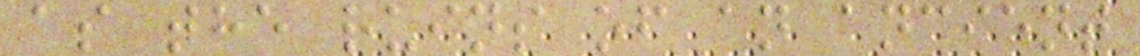as the ruins of an ancient
